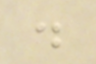.
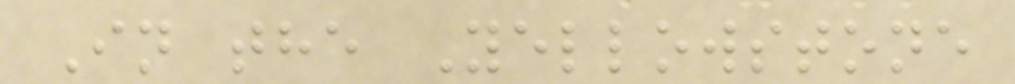In the Yellowstone
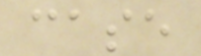case
